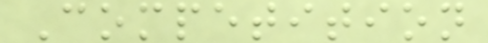Competition
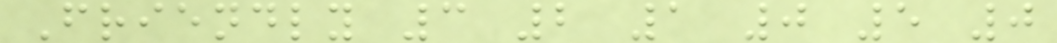Friendly 3 2 1 0 5 0
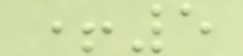+5
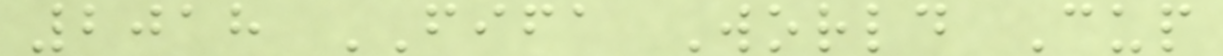2018 FIFA World Cup
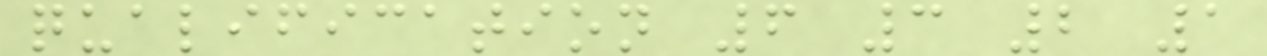qualification 6 3 2 1
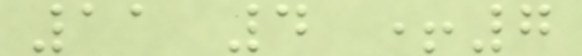11 4 +7
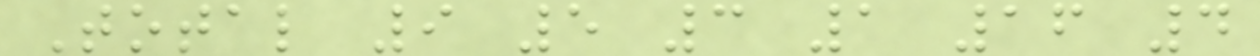Total 9 5 3 1 16 4
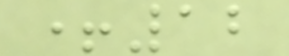+12
